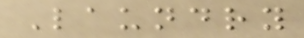Laundry
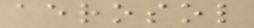aerosol
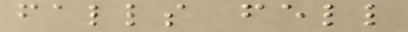falls fell
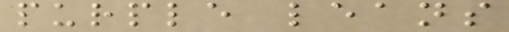purple leans
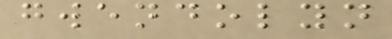gwendolyn
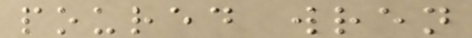poured wren
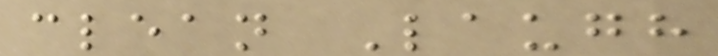clean Laugh
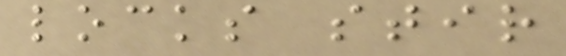locks stir
